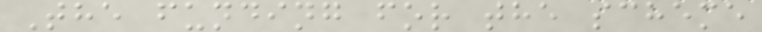The funding for the scheme
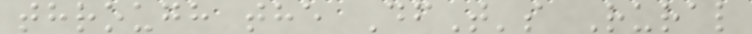through the DfT's Rural
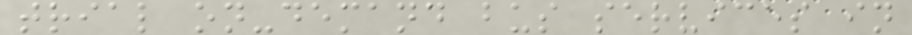trial on-demand bus services in
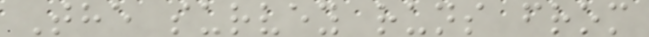The survey runs from
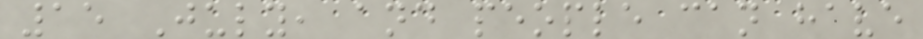15 July, and people can have
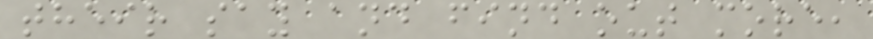their say and find out more,
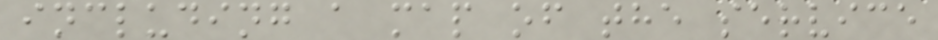including a map of the service
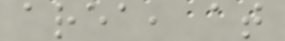area, at
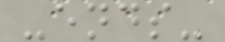-ends-
